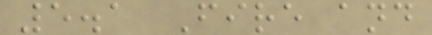5.1 Fire and
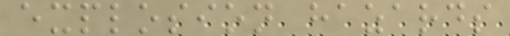explosion hazards
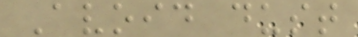Avoid dust
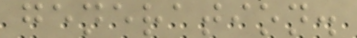generation.
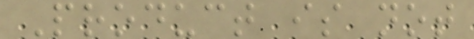Product is not
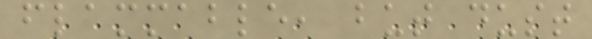flammable, but dust
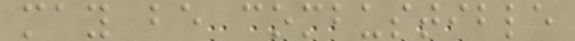may be combustible
